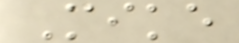Mike
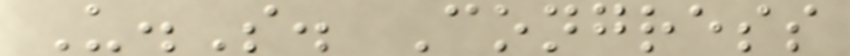U.S. Congress
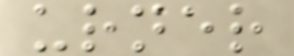urner
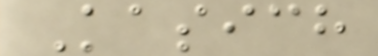Kasich
